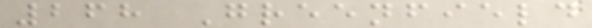268 Greenfield
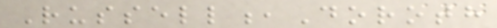Russell,Doroth
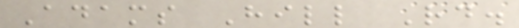Adams Hill Rd.
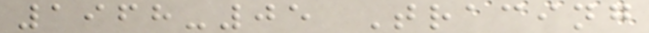1968-05 Tracing
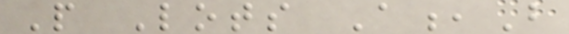P Lots A,B
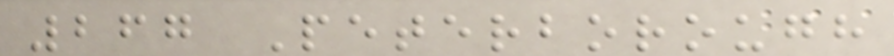267 Peterborough
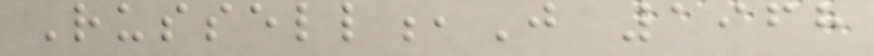Russell,J 1968
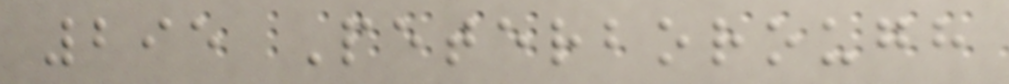295 Peterborough
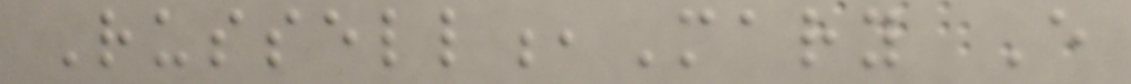Russell,Mary E
